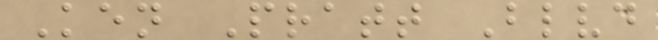Ken Pratt Blvd
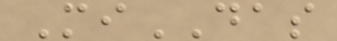MiDAS
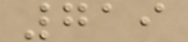719
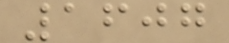1607
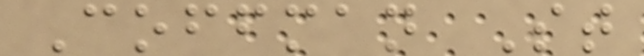Coffman St
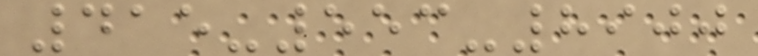415-553-8900
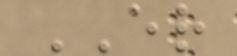ER
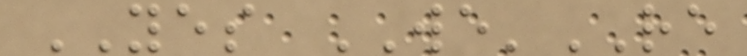YES WE'RE
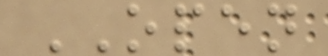OPEN
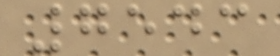7543
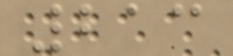213
